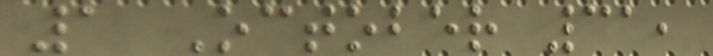1 October 31,
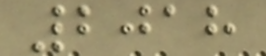2018
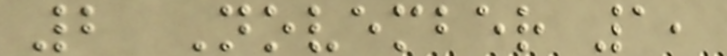2 November 1,
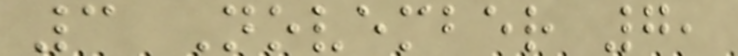3 November 7,
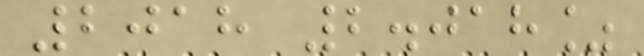2018 2.018%
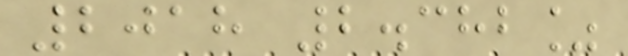2018 2.382%
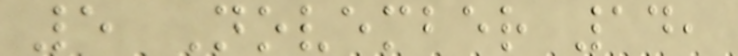5 November 14,
